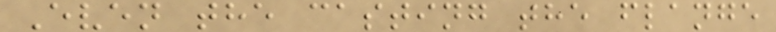Even the casting the flange
